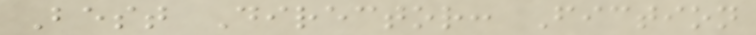Best Director: Fiction
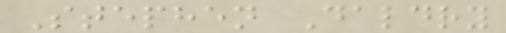Stephen Daldry
